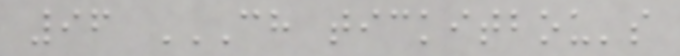96 CH TICKITBOU'S
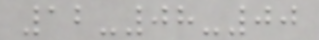12-08-00
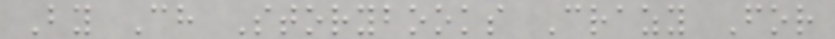By Ch Storybooks Crazy For
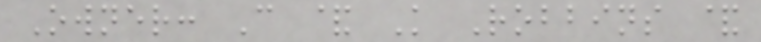Owner: C & K Robbins &
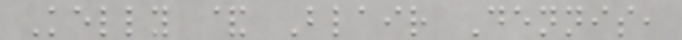Kelly & Blair Dennis,
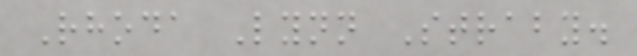Rhoda Lynn Straby.
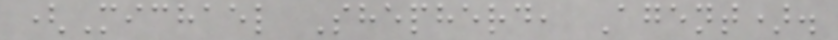(Michael Shepherd, Agent).
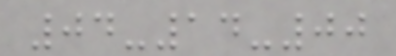04-14-00
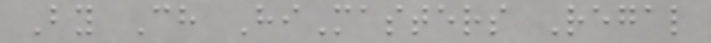By Ch HiMasters Regal
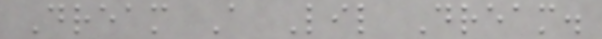Dream A Lil Dream.
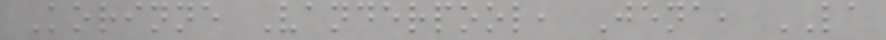Korinne Vanderpool, Jena, LA
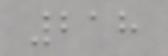218
